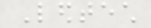Ledtech
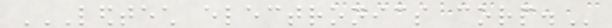LEDTECH ELECTRONICS CORP.
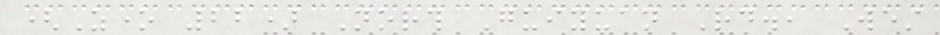(Zone 22) North Guiyuan Rd., West
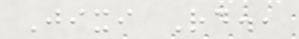Jixi Rd.,
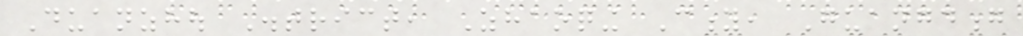Duanzhou District, Zhaoqing City, Guangdong
